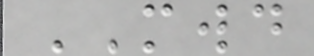MWD
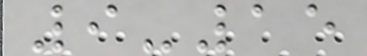9-15
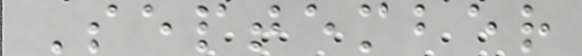September
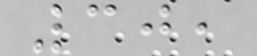30,
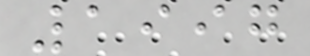1997
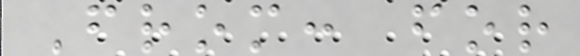From: for
